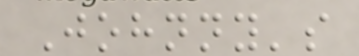Johnny's
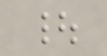|
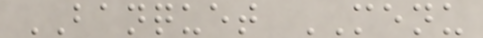BANQUET MENU
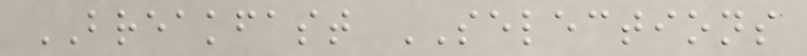BREAKFAST SELECTIONS
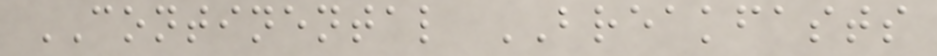CONTINENTAL BREAKFASTS
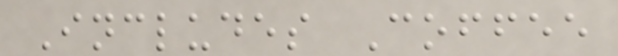Includes Coffee
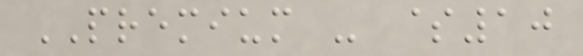PREMIUM - $10
